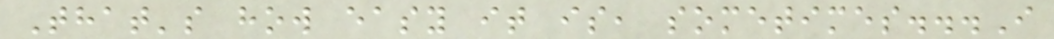That's how easy it is, sometimes...I
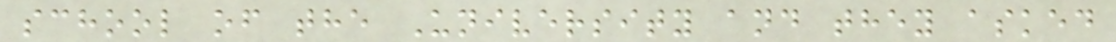school of the University and they asked
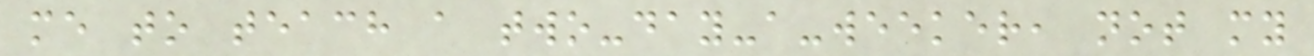me to teach a two-day-a-weeker, not my
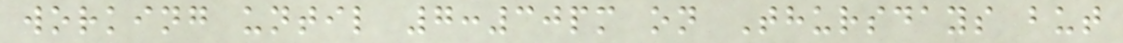working until 7:30pm on Thursdays but
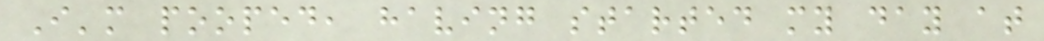I'm pooped, having started my day at
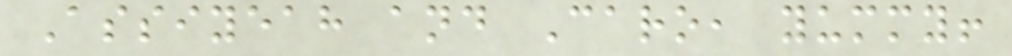Assiyeah and Caro, yummy!
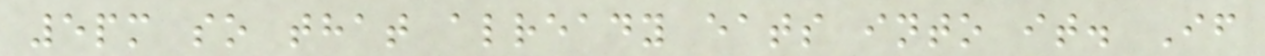5pm so that already eats into it. If
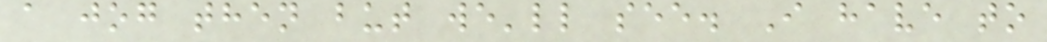a jog then but we'll see. I have to
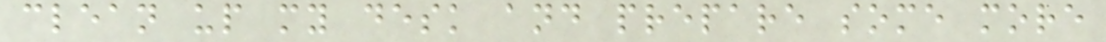clean up my desk and prepare some more
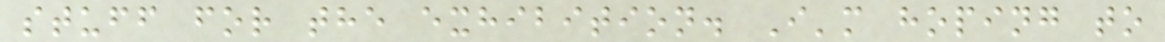stuff for the exhibition. I'm hoping to
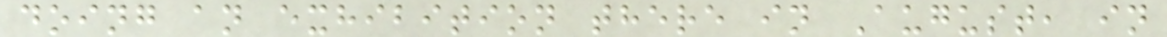doing an exhibition there in August, in
